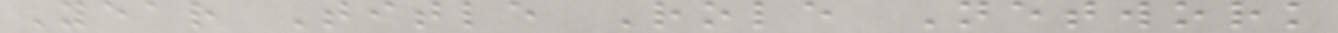Year Title Role Network
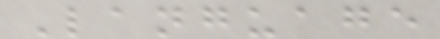Language
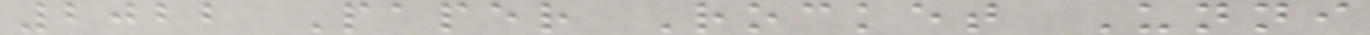2022 Paper Rocket Unni
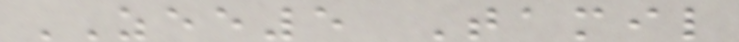ZEE5 Tamil
